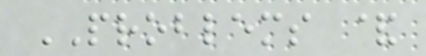PROBLEMS &
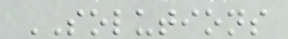SOLUTIONS
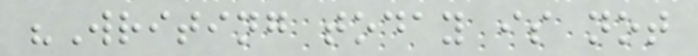"Writing today is not
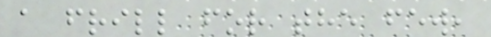a frill for the few,
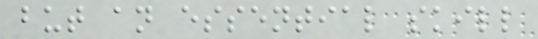but an essential skill
